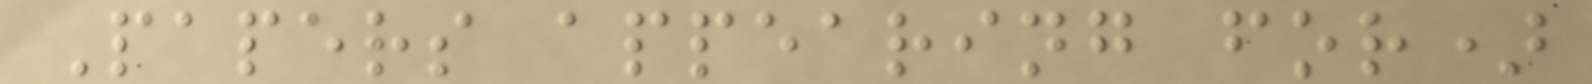Papers appearing for)
